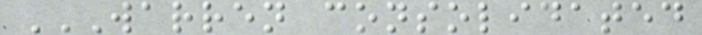WARREN CONSOLIDATED
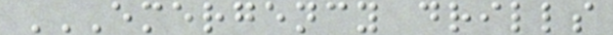EMERGENCY DRILLS
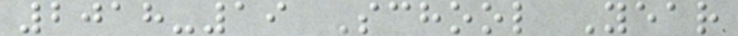2018-19 School Year
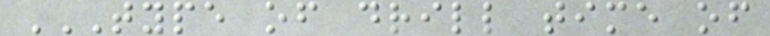TYPE OF DRILL TIME OF
